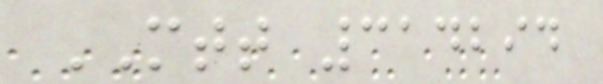MTT 314294
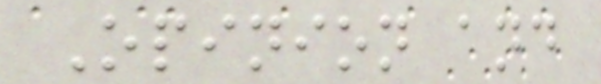Opinion and
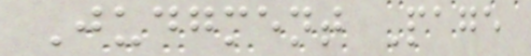Judgment Page
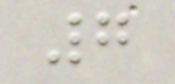7
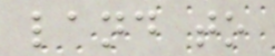land to
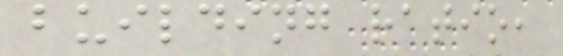building ratio,
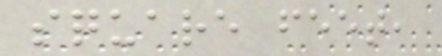square feet,
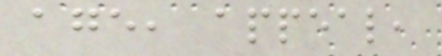age, appeal,
